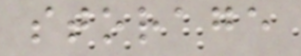storage
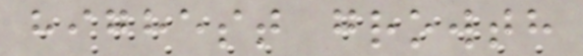highest growth
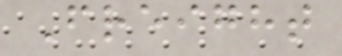Freight
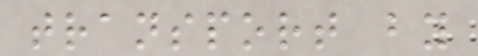transport by
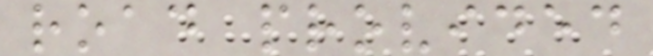road provided
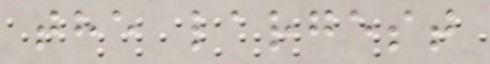the largest
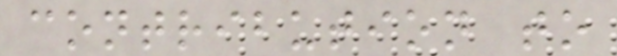contribution to
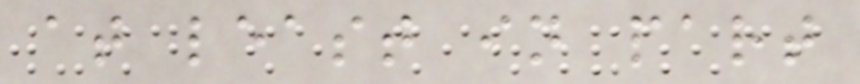at least in part
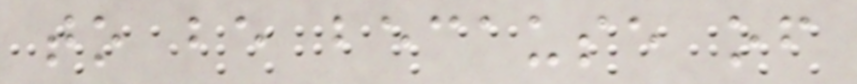to be because of
